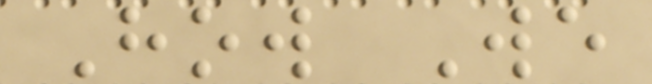How We
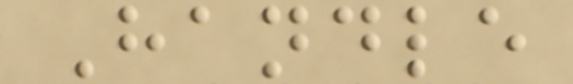Handle
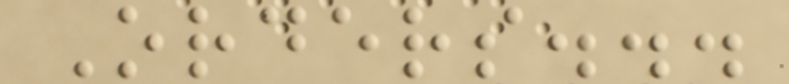Orders...
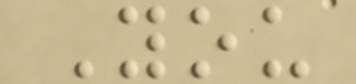You
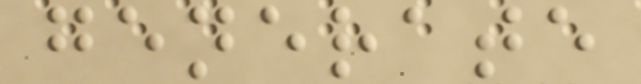generate
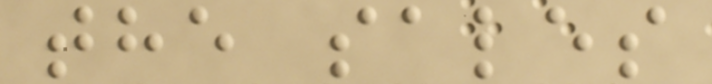the sales
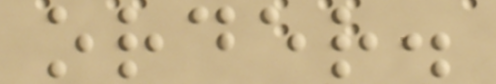order.
